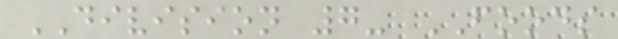DIVISION 7- FOODS
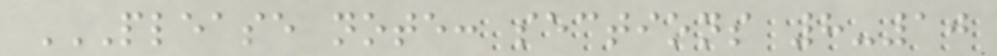PLEASE NOTE: SECTIONS 8-10
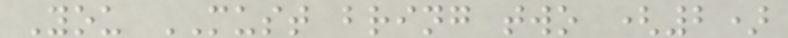You MUST bring two (2)
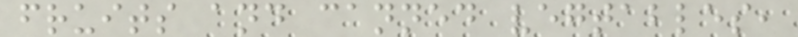fruits and canned vegtables,
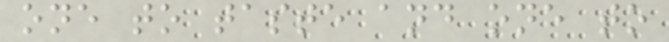one to taste and one to
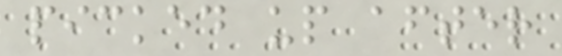picked up after
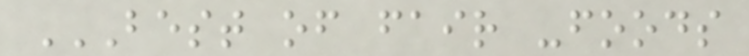BEST OF FAIR -FOODS
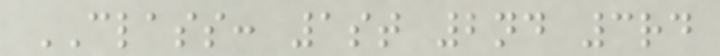CLASS: 1st 2nd 3rd
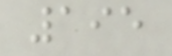195
